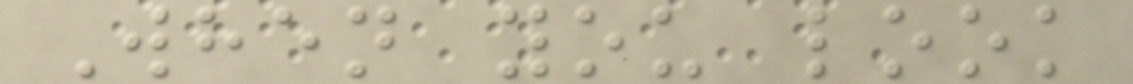When you look
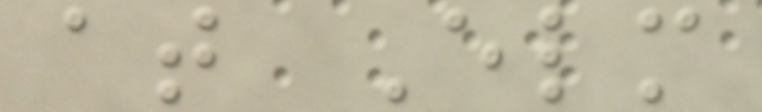at Elm
